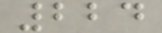224
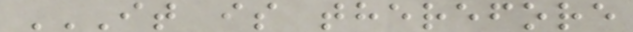IT IS THEREFORE
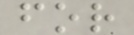for
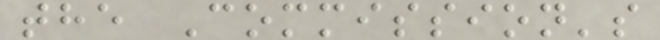the Commission's
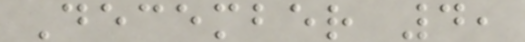December 4,
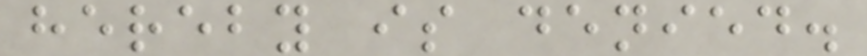hereby is denied.
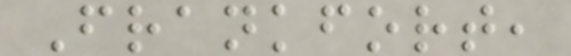Frankfort,
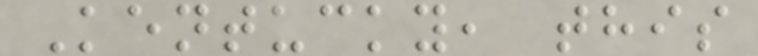Kentucky, this
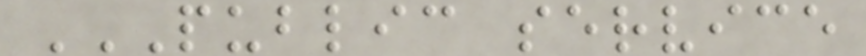PUBLIC SERVICE
